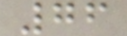76
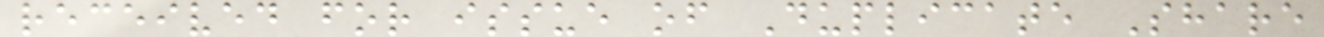received for issue of Duplicate Share
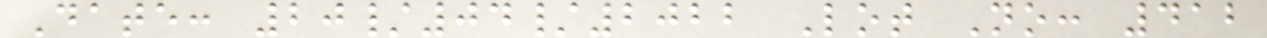Date: 20/04/2022 Lot No: 412
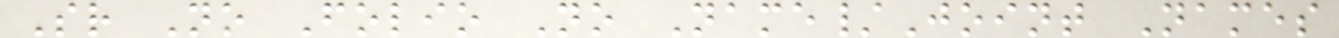Sr No Folio No Name/Joint Names
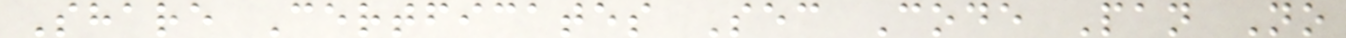Share Certficates Sec Code Pan No
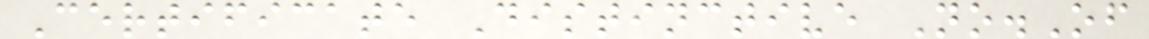Certificate Distinctive No.Of
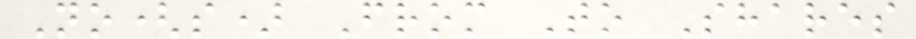No(s) From To Shares
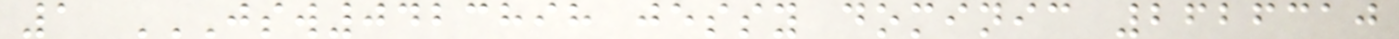1 JSW0423898 JESSY DOMINIC 2626310
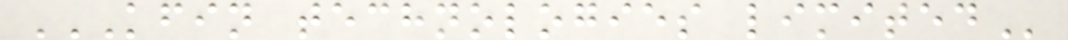KFIN TECHNOLOGIES LIMITED
